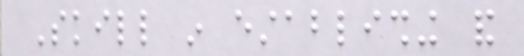Skill in establishing and
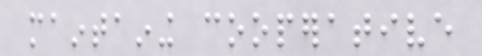maintaining cooperative
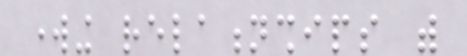working relationships with
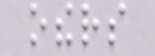others
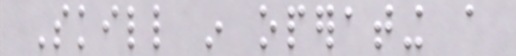Skill in operating a
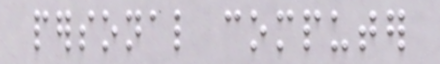personal computer
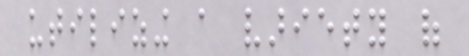utilizing a variety of
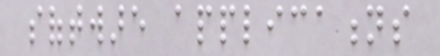software applications
